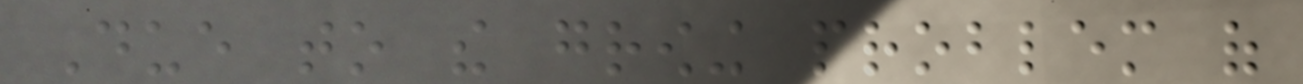Due to the growing problem of
